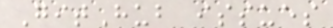GitHub issues
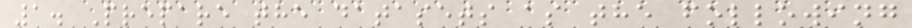1. Prepare the datasets as the following
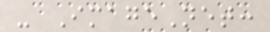- ImageNet:
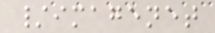/imagenet
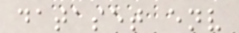dataset env
